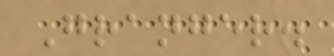Granger.
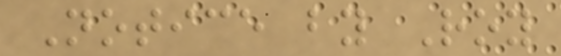Notice by Roy
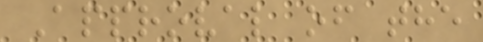Approval of the
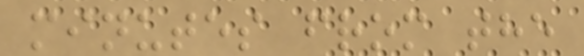minutes from the
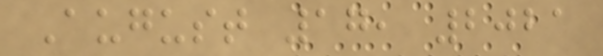August 17, 2021
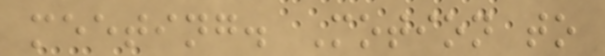meeting. Motion to
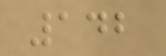142
